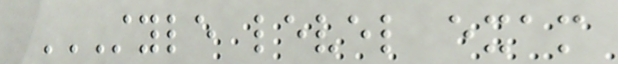STYLE LEVEL EXAM
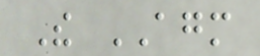The AGM
